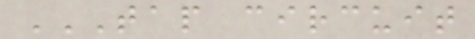TAP CIRCUIT
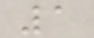1
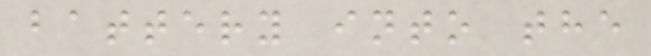battery into the
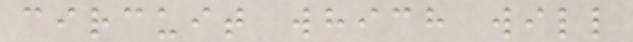circuit which will
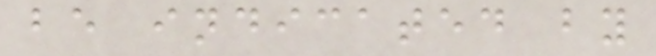be indicated by
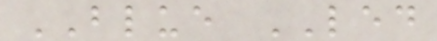BLUE LED
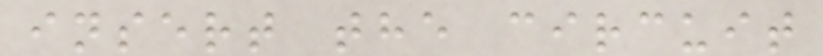insert the circuit
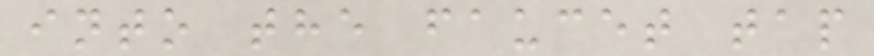into the faucet tap
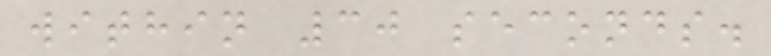within 30 seconds.
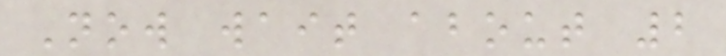Now wait about 2
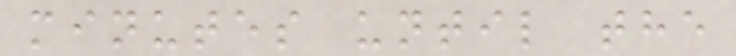minutes until the
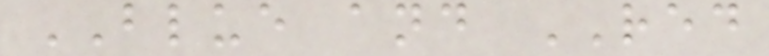BLUE and RED
